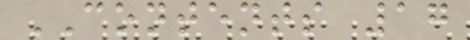CONTENTS 17
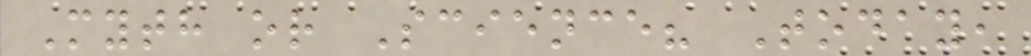Myth or Science? Today,
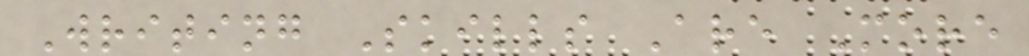Writing Skills Are More
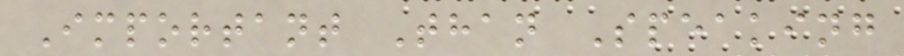Important Than Speaking
